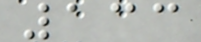133
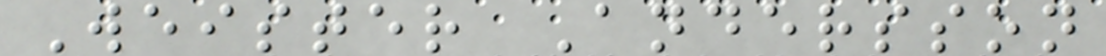Weister Andersson
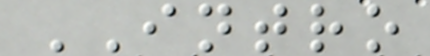INTRO
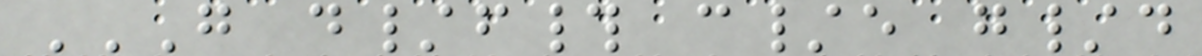G D/F# C/E G/D
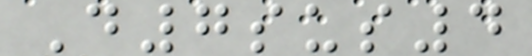D7sus4
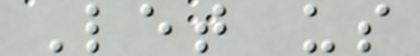Let us
